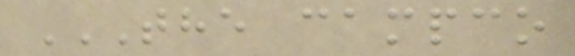THE CAMPCO
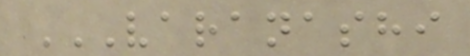VARANASHI
